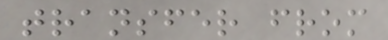transfer from
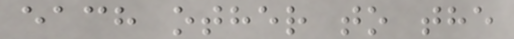each other to the
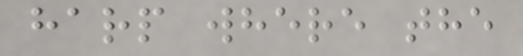harp where the
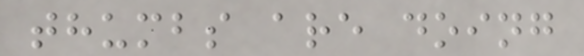thumbs are doing
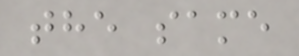the same
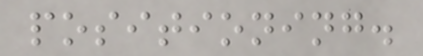positioning.
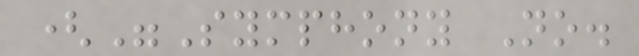("Symphony No.
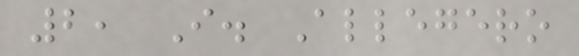2, I. Allegero
